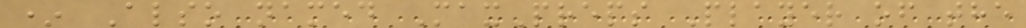* Also named MaxPreps Player of the
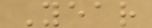Year
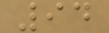94
